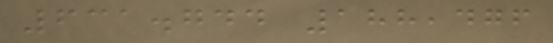631.744 188,476
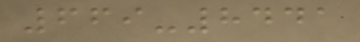669-8441
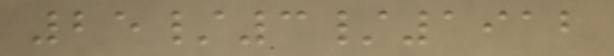25/3/1912
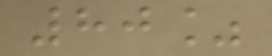80%
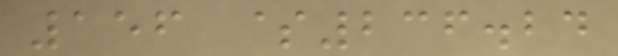156 $236.24
